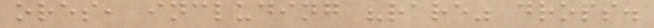ores, including "rare" drops.
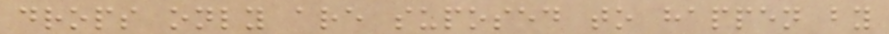drops only are suposed to happen by
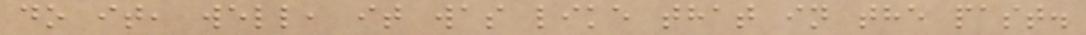do it, well, it was like that in the past.
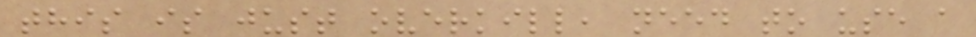this is just overkill, need to use a
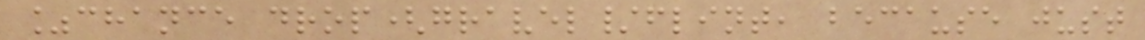%chance drop(gravel/flint, because just
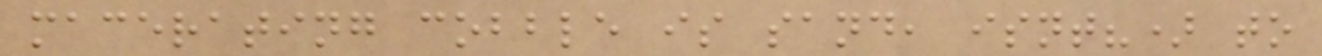macerating cobble is sand, isnt?) to
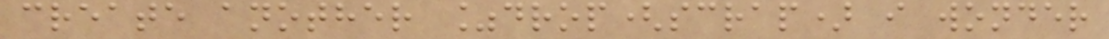create another %drop(scrap) i wonder
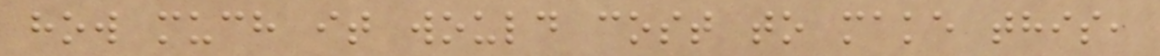how much it would cost to make this,
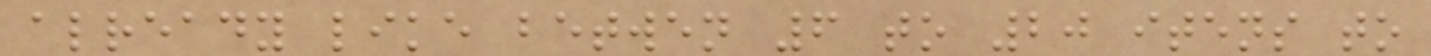already like betwen 6 to 20 itens to
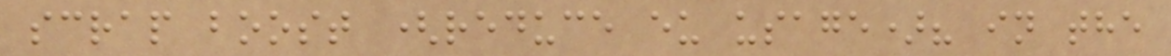scrap boost (reduce eu usage)? in the
